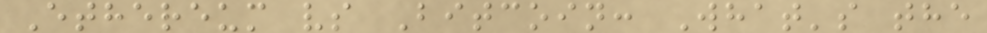Ethereum vs Bitcoin: What's the
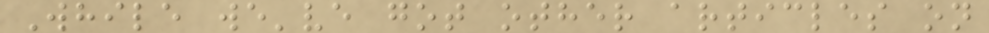While we've got other articles on
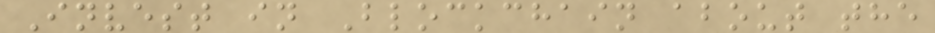Invest in Blockchain about the
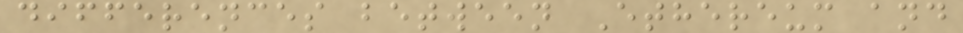differences between Ethereum and
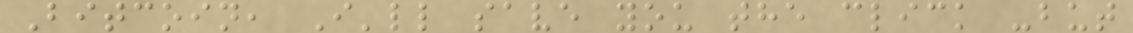Bitcoin, I'll save you the click -but
